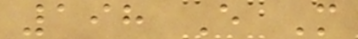198 E M
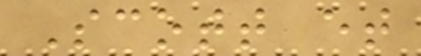Scott et
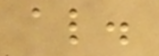al.
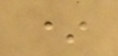*
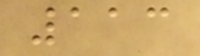113
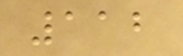112
